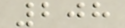208
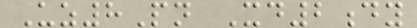Uz8Pn Xd2dy
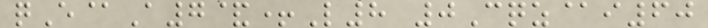qE@A7&+L8 0Cqz@i60
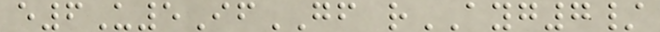e6U5IfGF rAYG7/
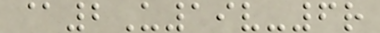@2U19v-6r
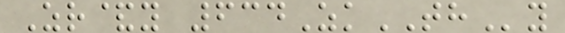Zr&y 634ZkTHy
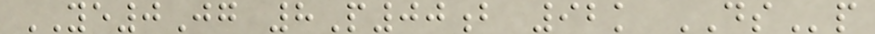YE0Jg 8P00b 92k DSp
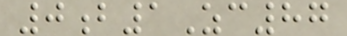0b1Zc87
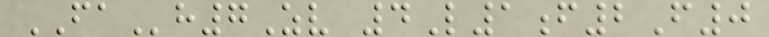FAh7Zv 4L1f2F0
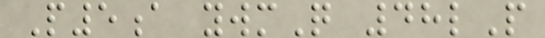P5a ywmQ 48lP
